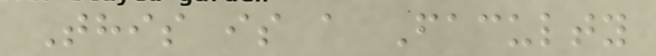This is a Faculty
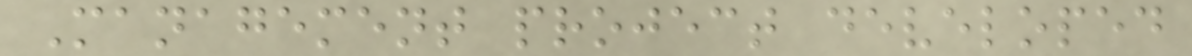Management project developed
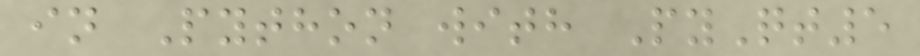in Python with PyQt5
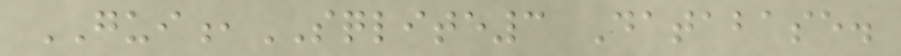GUI,SQLITE3 Database.
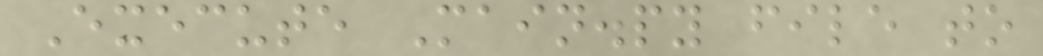Execute Main.py file to
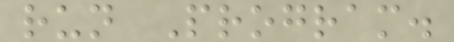run Program.
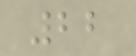22
